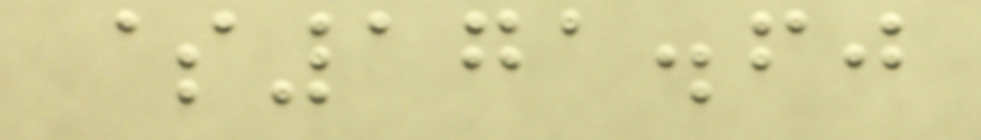$171.60
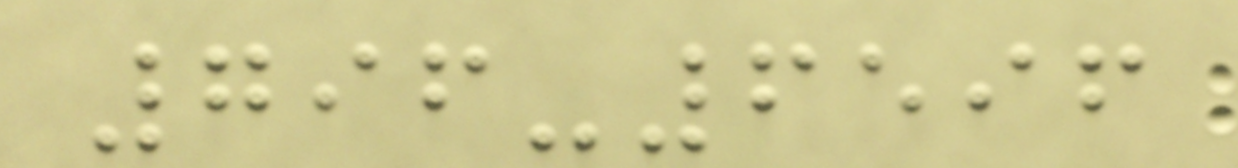796-6596
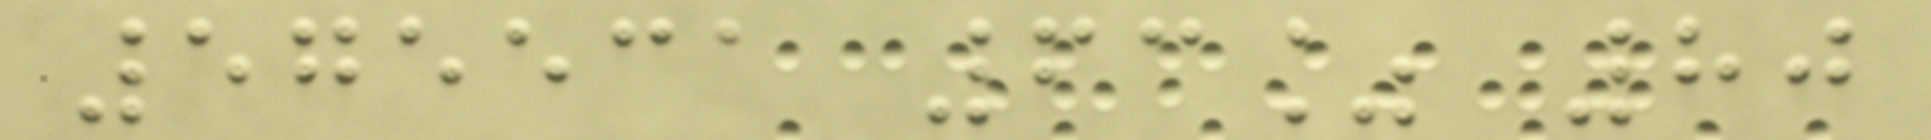575531 63% 80
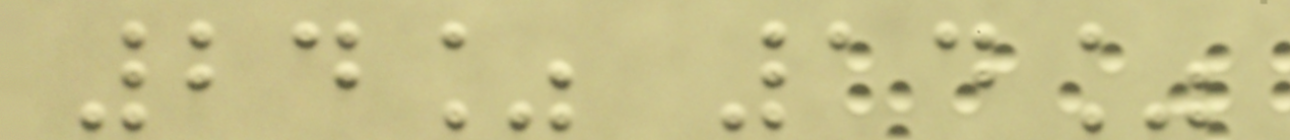24% 14%
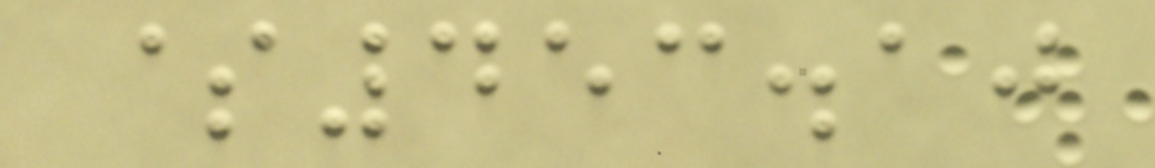$453.10
